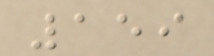159
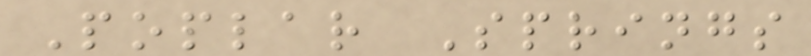Poplar Springs
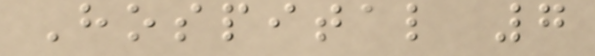Hospital 7
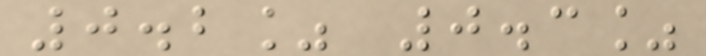0.2% 0.3%
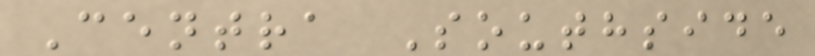Centra Southside
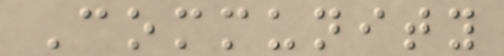Community
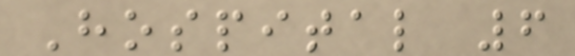Hospital 6
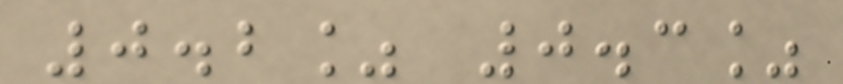0.2% 0.3%
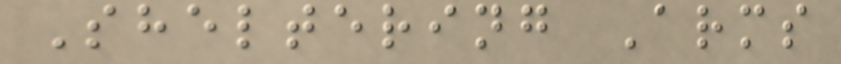Sheltering Arms
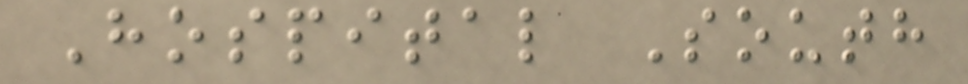Hospital South
